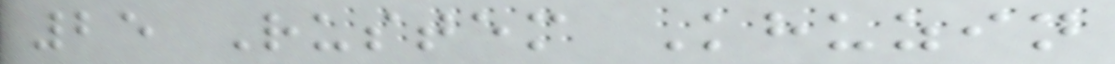25 Rustem Khuzin
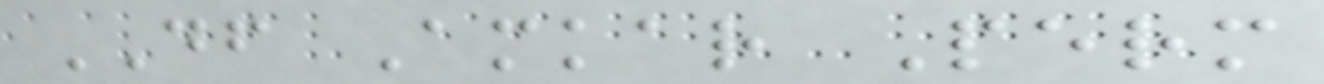DF Amkar Perm
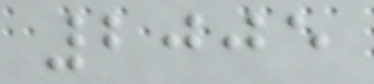2005
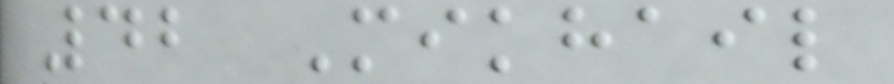42 Mikhail
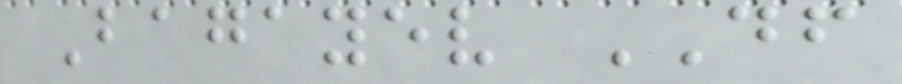Bagayev DF
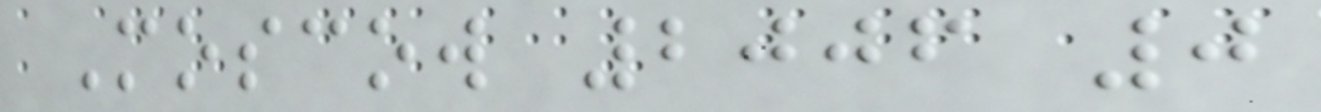Moscow 2006 0
